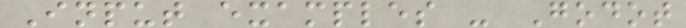Input examples - Godot
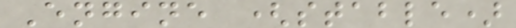Engine (stable)
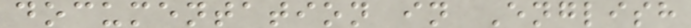documentation in English
